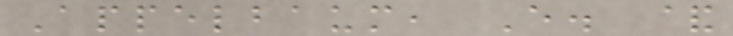Appelbaum, E. &
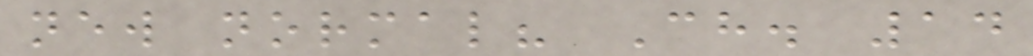new normal? Ch. 14
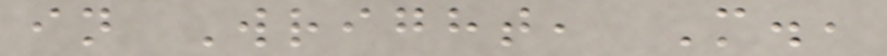in Wright, M.,
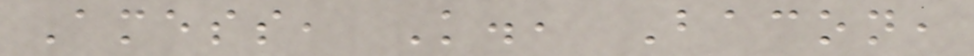Amess, K., Bacon,
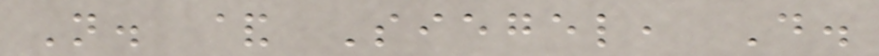N. & Siegel, D.
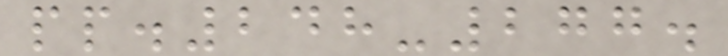pp.248-277.
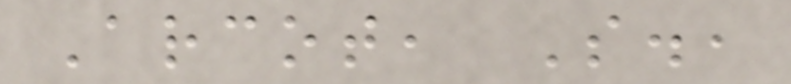Arcot, S.,
